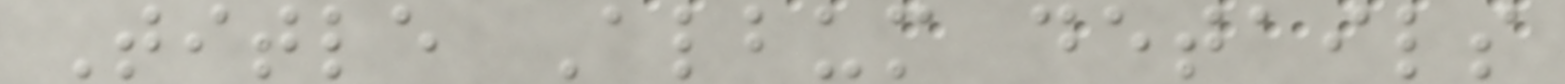Title Album details
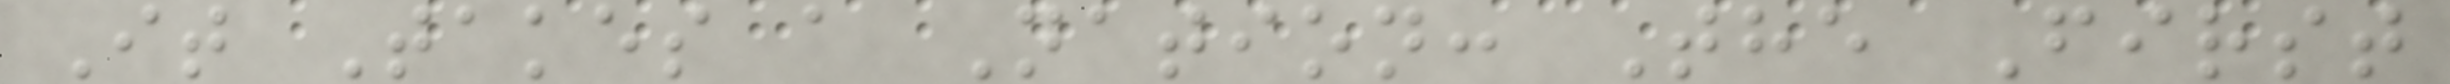It Takes a Nation: The First
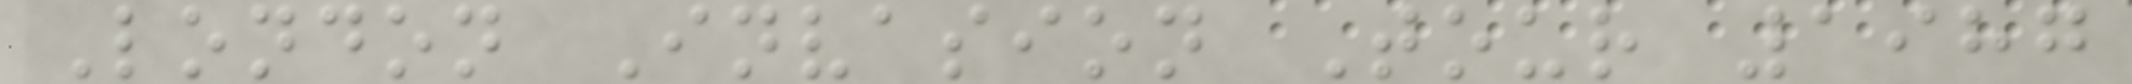London Invasion Tour 1987
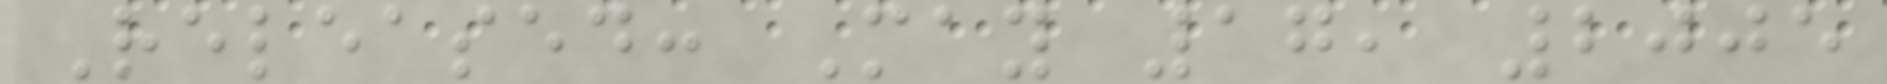Released: May 17, 2005
